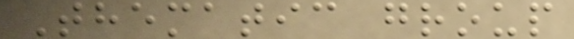Thematic group
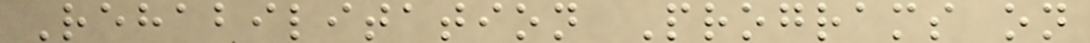Rehabilitation Programs on
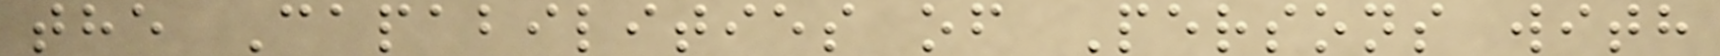the Capabilities of Persons with
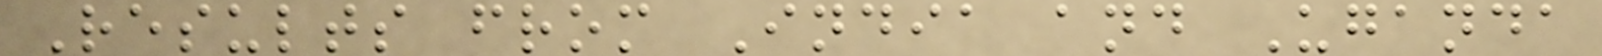Results from India and Uganda
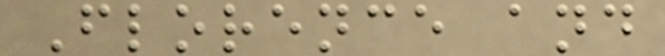Florence and
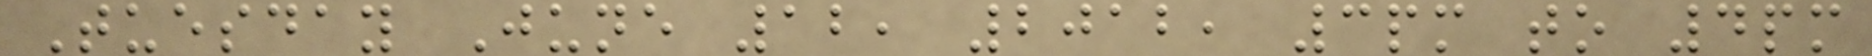Tuesday June 12, 2012, 3pm to 4pm
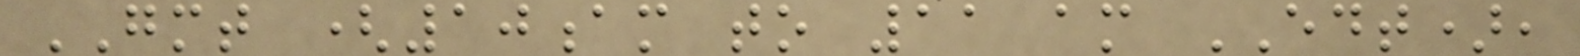GMT (10am to 11 am EDT),
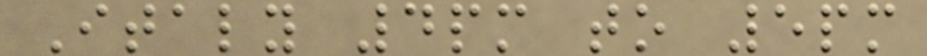Italy 4pm to 5pm
